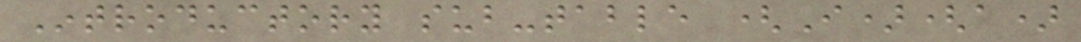Introductory sub-table (I)(a)
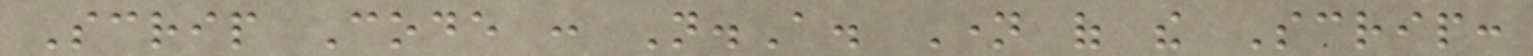Scrip Code : N.A. Name of the Scrip:
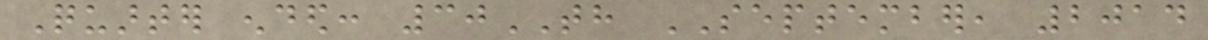Quarter ended: 30TH SEPTEMBER, 2014
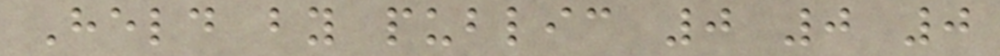Held by public 0 0 0
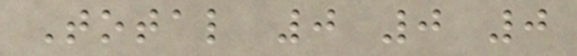Total 0 0 0
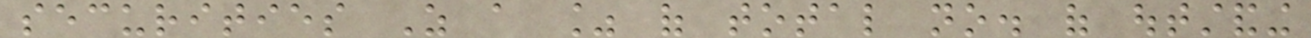securities As a % of total no. of outstanding
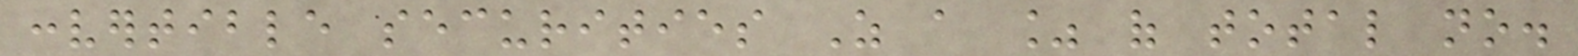convertible securities As a % of total no.
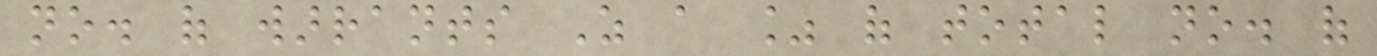no. of warrants As a % of total no. of
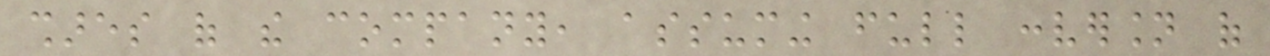shares of the company, assuming full conversion of
